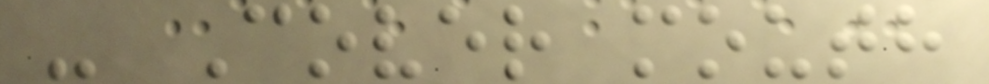- Cover mouth
